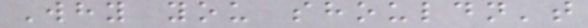Why you shouldn't
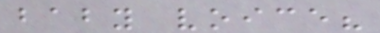baby voice?
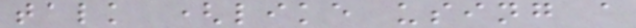talk (like using a
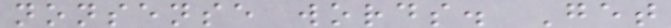nonsense words. Get
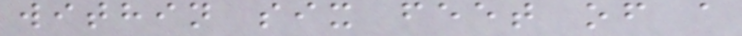within six feet of a
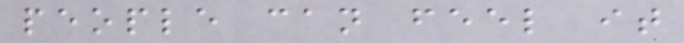people can feel it
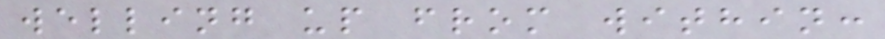welling up from within:
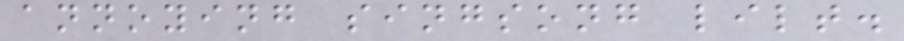annoying singsong lilt.
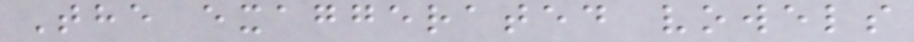The exaggerated vowels
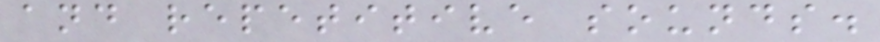and repetitive sounds.
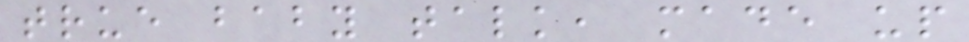true baby talk, made up
